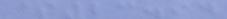$23.94
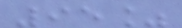95%
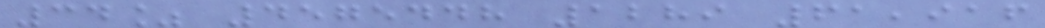34% 4575448 1289 61,916
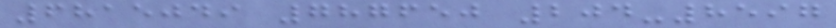6815049 787650 204-8597
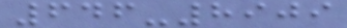646-8909
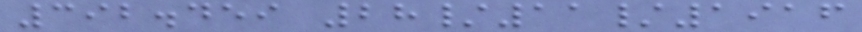392.459 28/11/1916
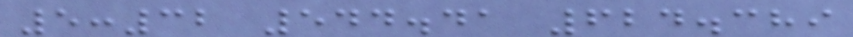5:32 544.41 624.389
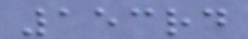153rd
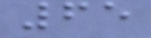65
